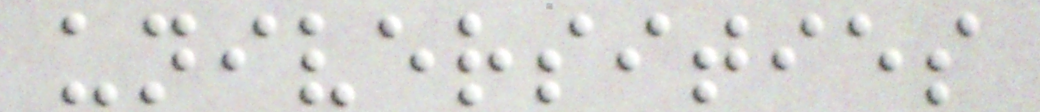universities
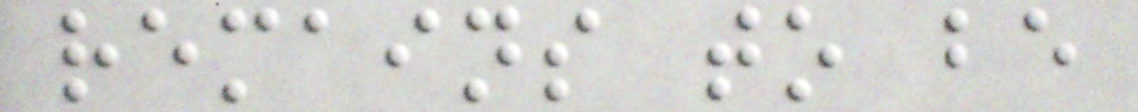remains to be
